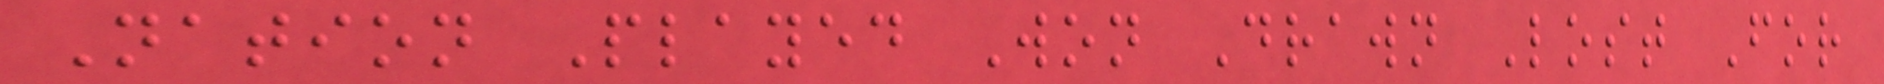Nation Played Won Drawn Lost For
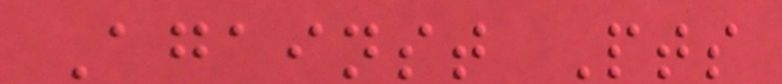Against Pts
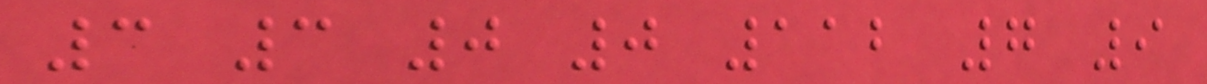3 3 0 0 112 7 9
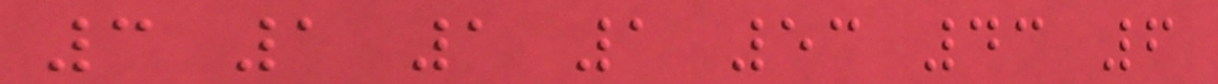3 1 1 1 53 43 6
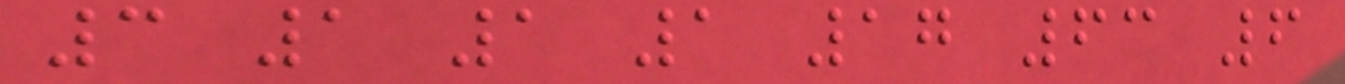3 1 1 1 17 63 6
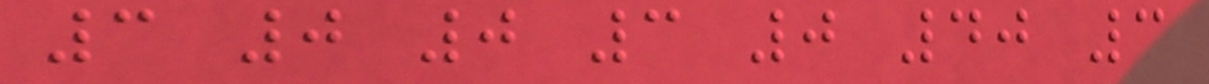3 0 0 3 0 40 3
